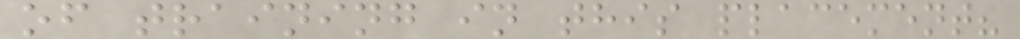of training in this placement?
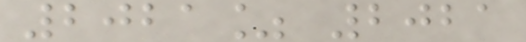2021% 2021
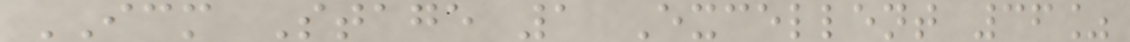ICM Stage 1 Excellent 36%
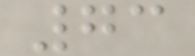73
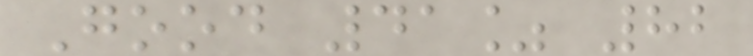Good 41% 82
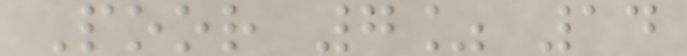Poor 7% 14
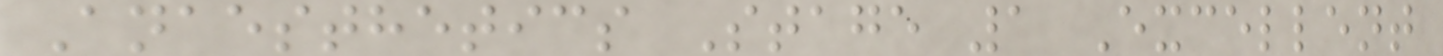Anaesthetics Stage 1 Excellent
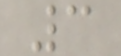3
